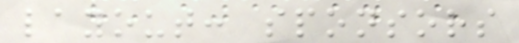layout: sponsors
